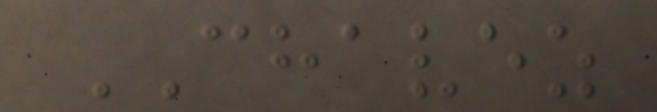CHAVEZ
